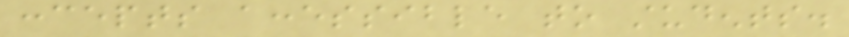concepts accessible to students.
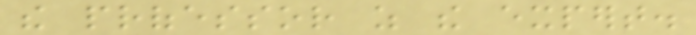the professor as the expert.
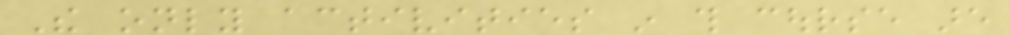The only activities in this course are
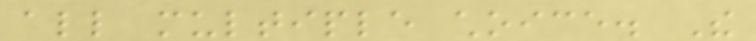all multiple choice. The
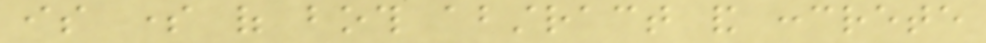is some of both abstract and concrete
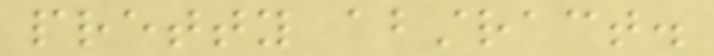pretty abstract.
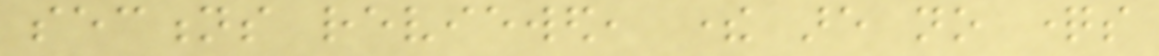sections reviewed, there are no questions
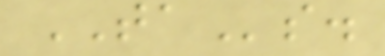TAs.
